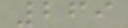269
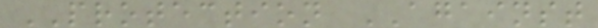PROTECTION AGAINST
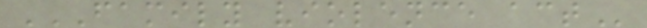FAMILY VIOLENCE ACT
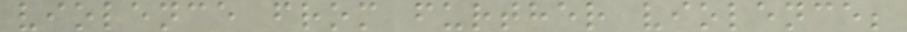violence from further violence;
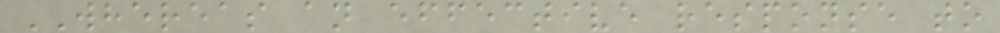WHEREAS an effective response to
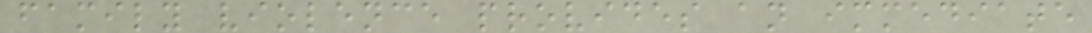family violence provides an immediate
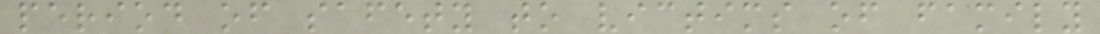period of safety to victims of family
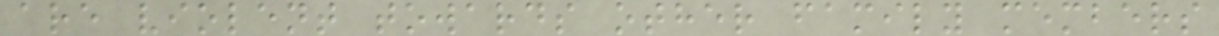are violent towards other family members
